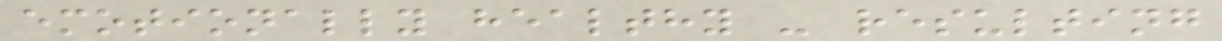emotionally healthy - resulting
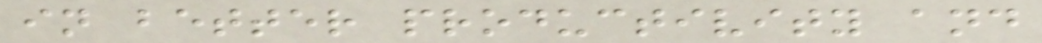in better productivity and
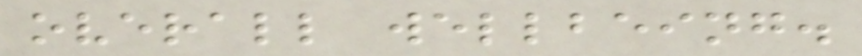overall wellbeing.
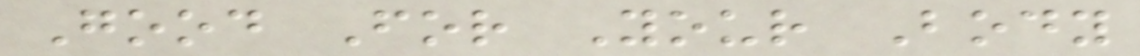Good For Your Body
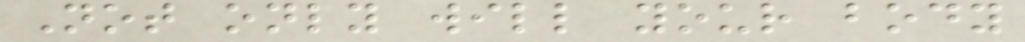Not only will your body
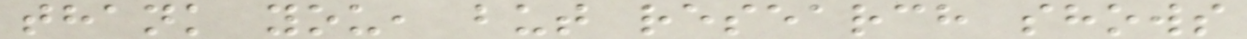thank you, but research shows
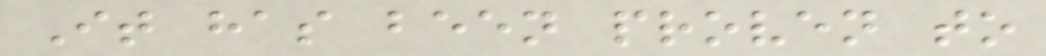It has been proven to
